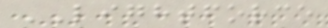LIGHTFORCE
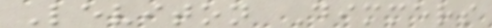Leviton Dimmers
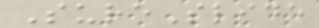SureSlide
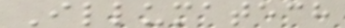Illumatech
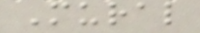Mural
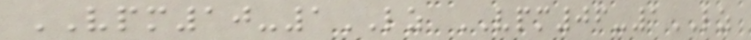VPM10-1LZ VPM06-1LZ
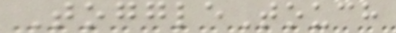ToggleTouch
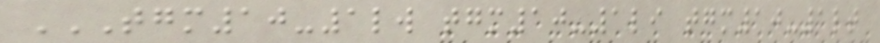TGM10-1LW TGM10-1LI TGM10-1LT
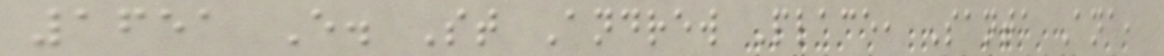1651 E. St Andrew Place, Santa Ana,
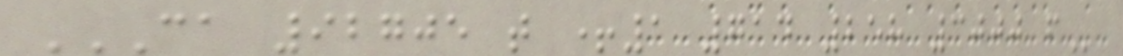CA 92705 T +1 714 258 3000 F
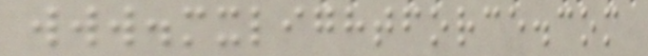www.mxlightforce.com
